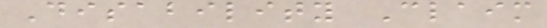Disability Claim
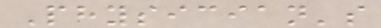Physician's
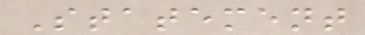Statement
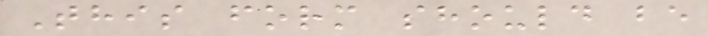This form should be
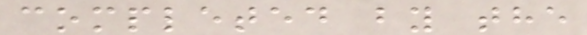completed by the
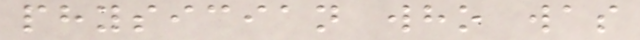physician who was
